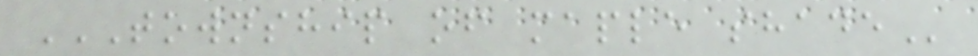TOWNSHIP OF MAPLE SHADE
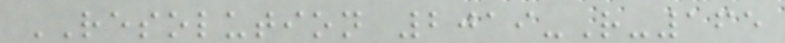RESOLUTION 2019-R-165
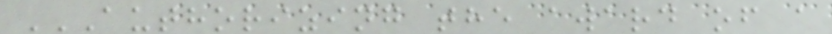AUTHORIZING THE AWARD OF A
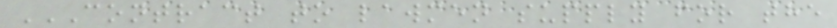CONTRACT TO LAWMEN SUPPLY FOR THE
